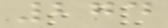274
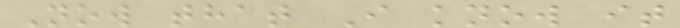Now that I know it
